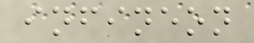infineon
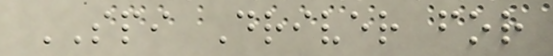SPI Driver for
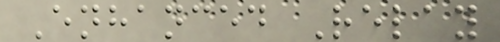Enhanced Relay
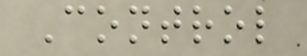Control
